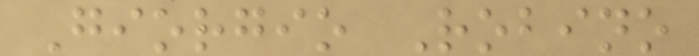Giorgio Robino
